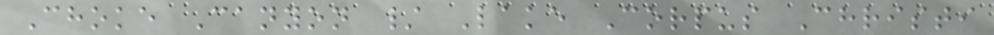Choke Canyon / Lake Corpus Christi
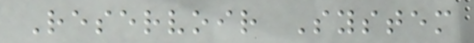Reservoir System
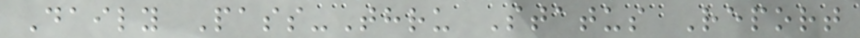Daily Pass-Thru Status Report
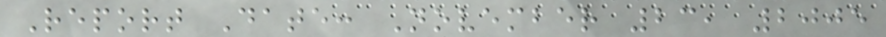Report Date: November 23, 2005
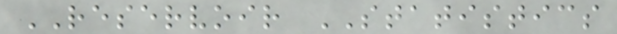RESERVOIR STATISTICS
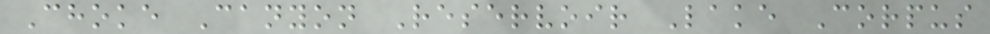Choke Canyon Reservoir Lake Corpus
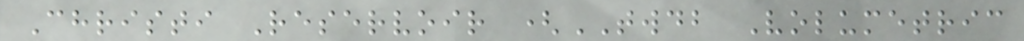Christi Reservoir (TWDB Volumetric
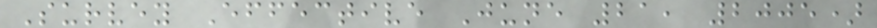Survey Effective June 21, 2005)
